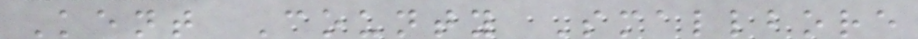Kent County Smallbore
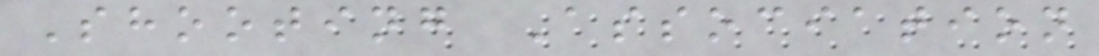Shooting Association
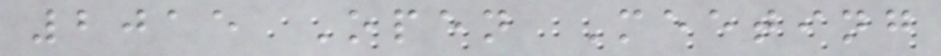2015 Open Meeting
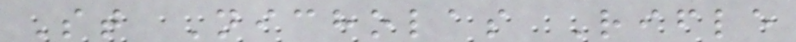St Nicholas Rifle
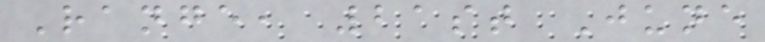Range, 21st June
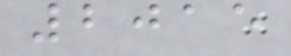2015
